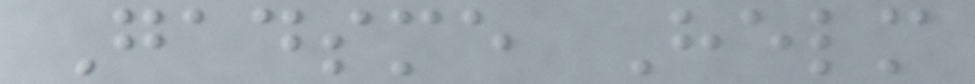Gadsme Helm
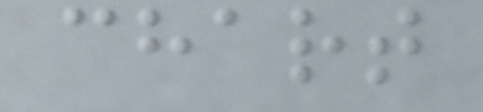chart
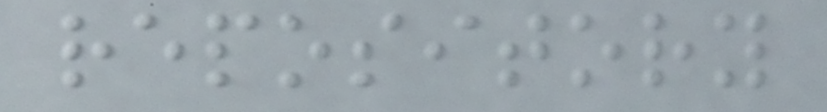repository
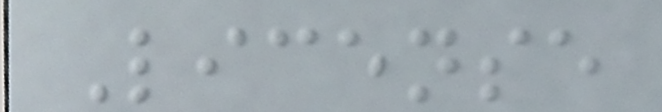License
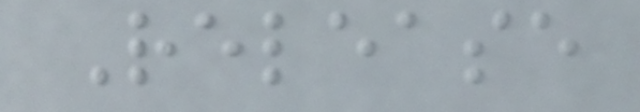Release
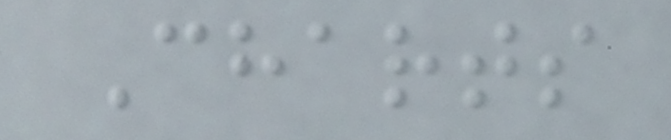Charts
